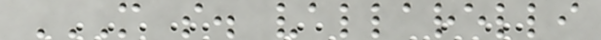M S. VALLARELLI
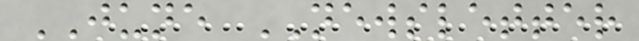JUNE NEWSLETTER
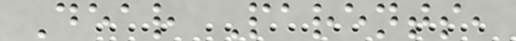Dear Parents,
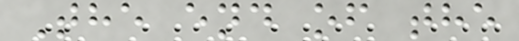The end of the
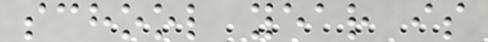school year is
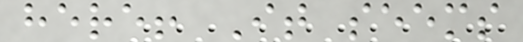here! It seems
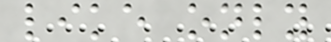like only
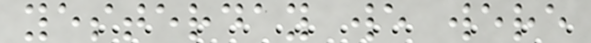yesterday we were
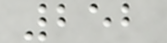252
